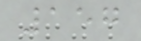157
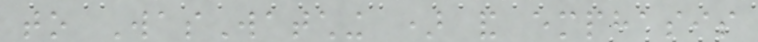to WasWatching ) and emphasis
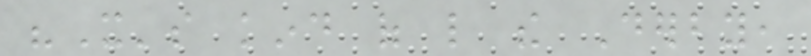"It's kind of like the Derby,
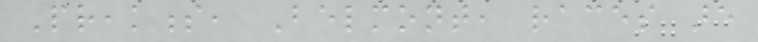Preakness, Belmont, races are
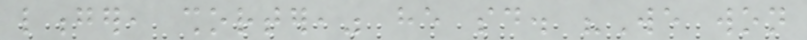longer, shorter," he said. "We won
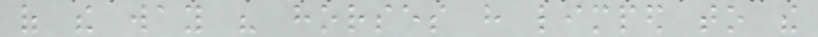of the way his horses have limped to the
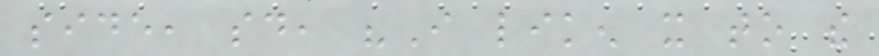side, said, "I liken it to the
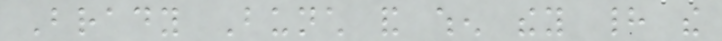Brady Bunch and when they had the
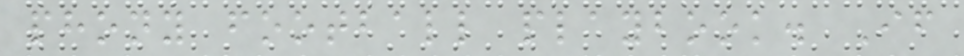phony football playbook. If
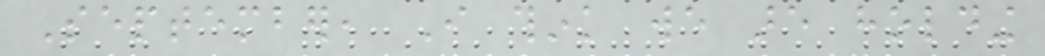September, I think we are holding
